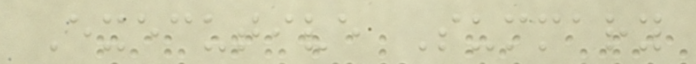Executive Summary
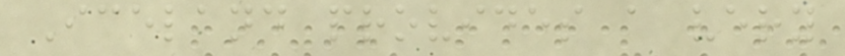Iceland provides a very
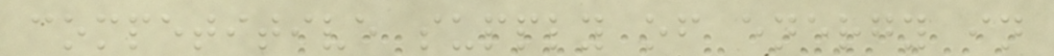competitive supply of energy in
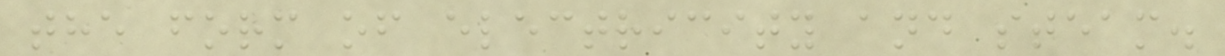the form of electricity and steam.
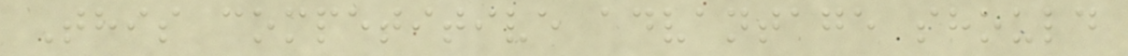This competitive advantage should
